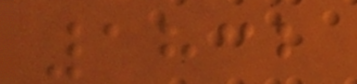1832
